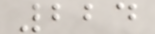224
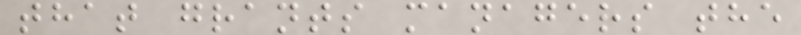that grants managers the
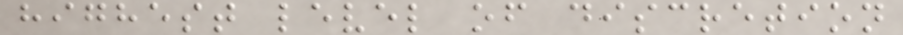highest level of discretion
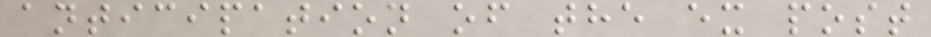anticipation of the ex post
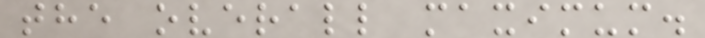the overall maximum.
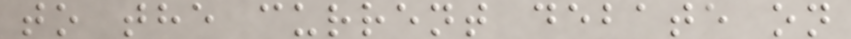to the current debate on
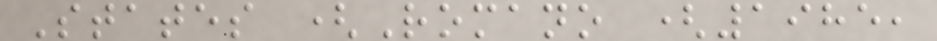States (Romano (1985,
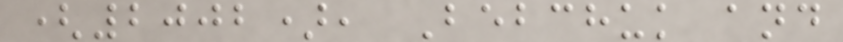(2002), Bebchuk and
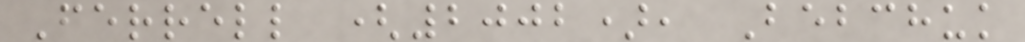Ferrell (2002), Bebchuk
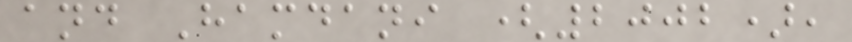and Hamdani (2002),
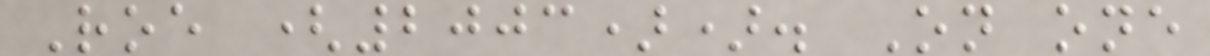Roe (2003)). On one
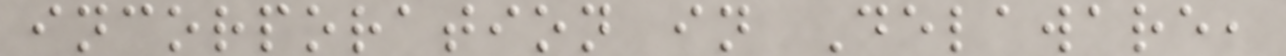incorporation in Delaware,
